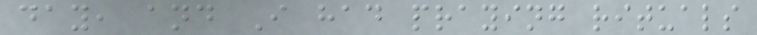day, and I had praying rituals
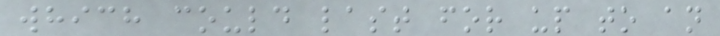which could last for up to an
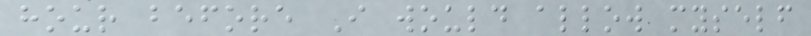hour before I would allow myself
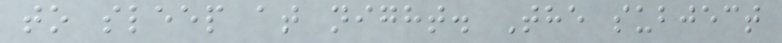to sleep at night. The subject
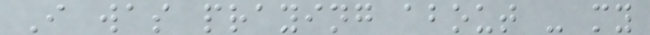I was praying about - my
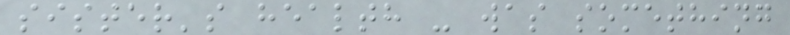sister's health - was something
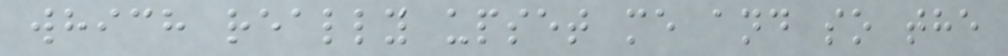which really upset me and so the
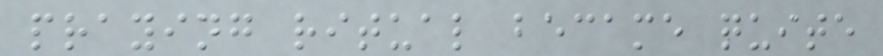praying ritual became quite
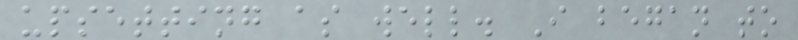upsetting as well. I began to
